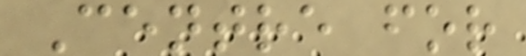Centre for
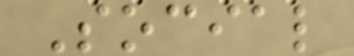Social
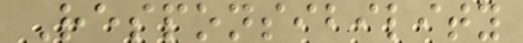Responsibility
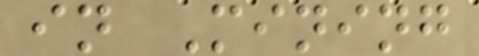in Mining
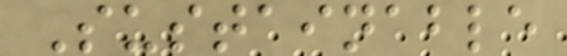Sustainable
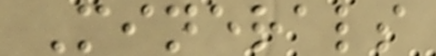Minerals
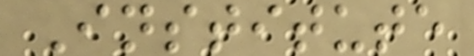Institute
